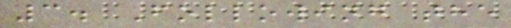3. Following the
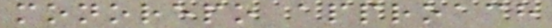monorepo approach
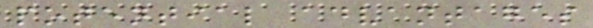potential advantages
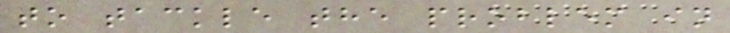to tackle the problem in
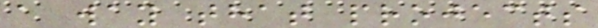a way that projects
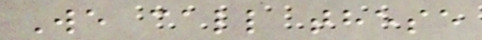We call these
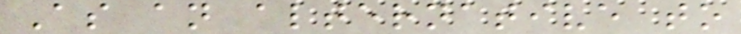As an alternative to
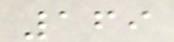169
